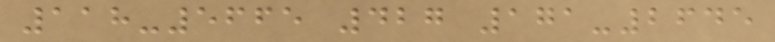118-5665 427 171-2645
